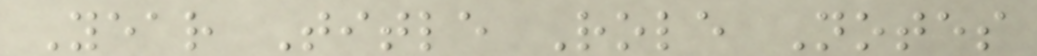Year Title Role Notes
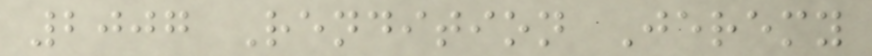2007 Rendition Jeremy
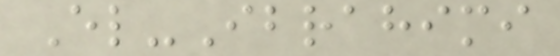El-Ibrahimi
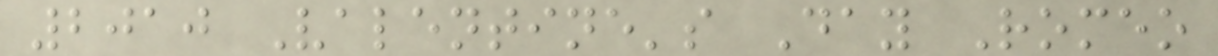2010 Valentine's Day Romeo
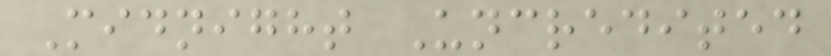Midnight Uncredited
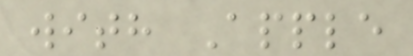with Apple
